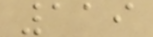119
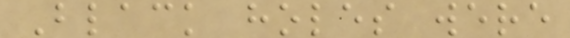Black holes were
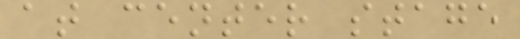at center stage
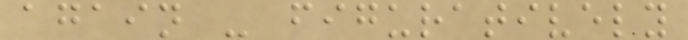again - figuratively
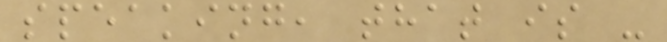speaking, that is -
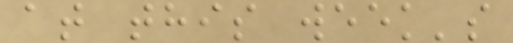at this week's
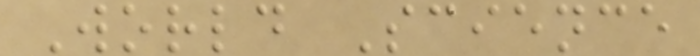World Science
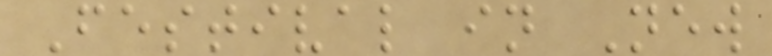Festival in New
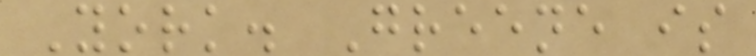York. Greene is
